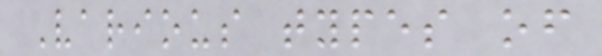Various types of
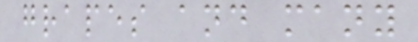grapes and many
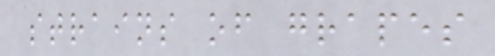strains of grapes
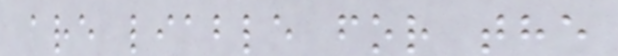are liable for the
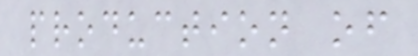production of
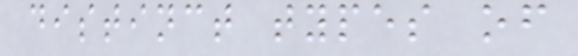distinct types of
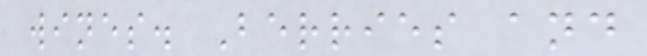wines. Berries and
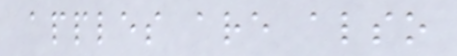apples are also
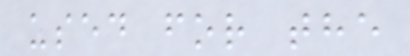used for the
